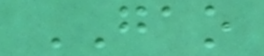GAO
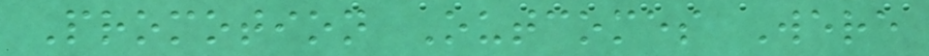Promotion Outcomes Were
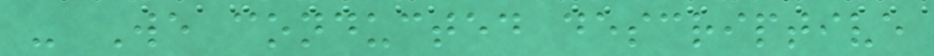- We conducted descriptive
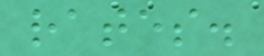rates.
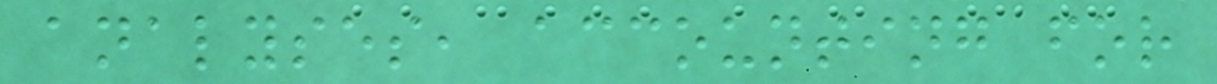analyses, accounting for
